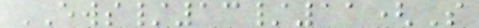EWS/13/11(S
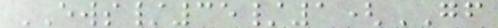EWS/35/1(GF
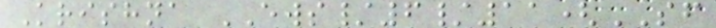Krishna EWS/6/11(SF
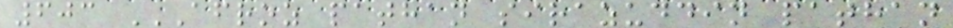603 AFROZ PATHAN SIRAZUDDIN PATHAN
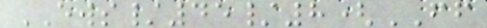EWS/45/8(FF
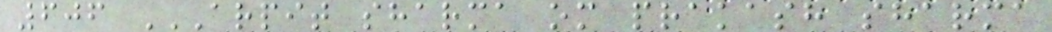606 ARPIT SHARMA OM PRAKASH SHARMA
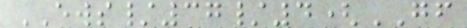EWS/37/4(GF
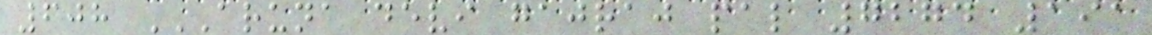608 ARUNA DEVI GAJRAJ PAL 7274 191
